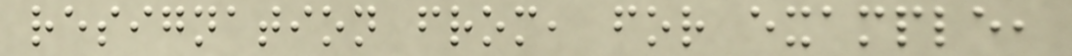resignation from, for example,
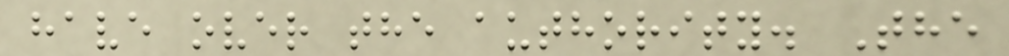have over the authority. The
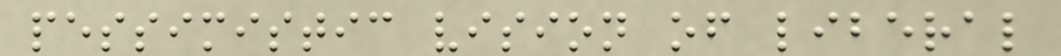pessimistic vision of liberal
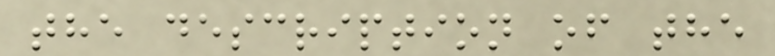the description of the
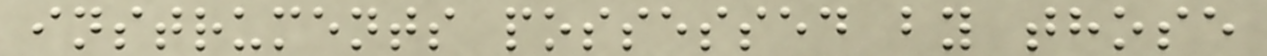instruments possessed by those
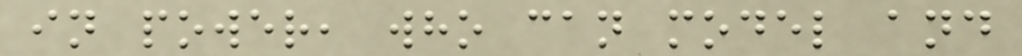in power, who can model and
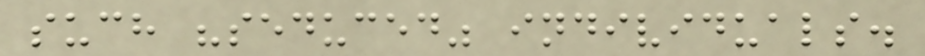such "seduced" individuals.
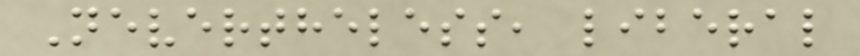Nevertheless, liberal
